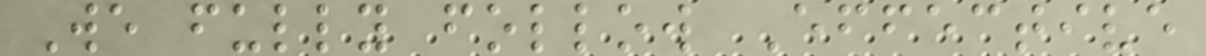We fully follow Effective
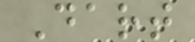Dart
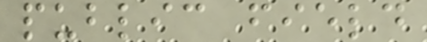public field
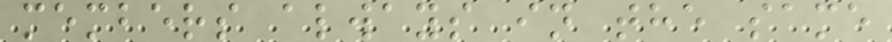members always in the same
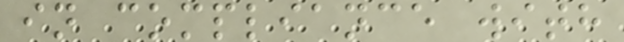in compliance with
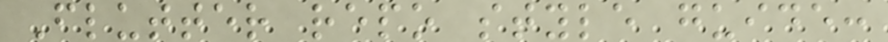Flutter repo style guide:
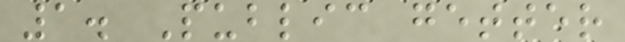1. Public getter
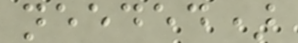needed)
